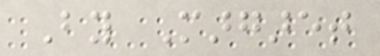By Margaret
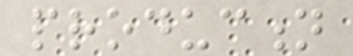production
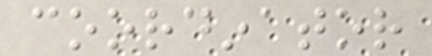coordinator
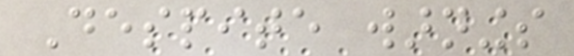Despite warnings
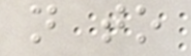not to
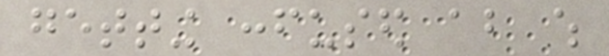getting confused about which
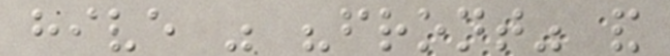hive was "front" and
